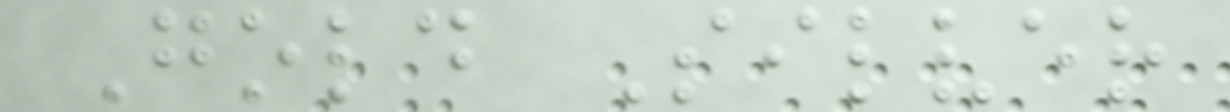Gold Silver
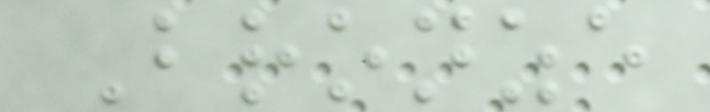Bronze
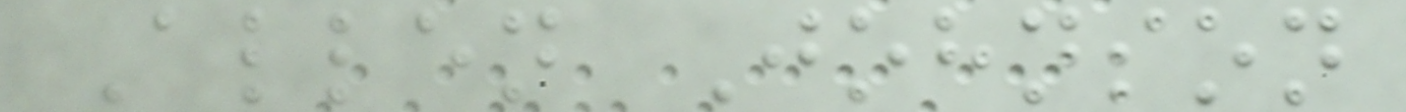Allen Johnson
